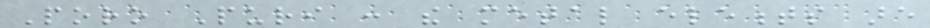Poro Puri : the metal elements are
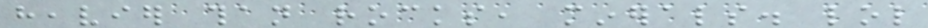heavier than rocks, minerals. lol
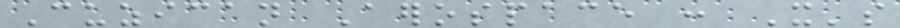Cuzican Aerospace : It's
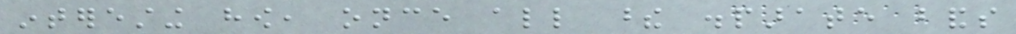interesting how, once all these disparate bands
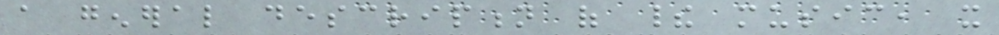a general description of their music, it
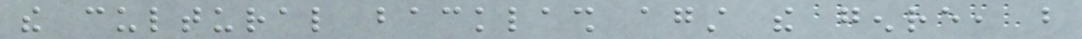the cultural backlash against the genre, but
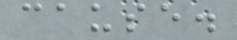cause.
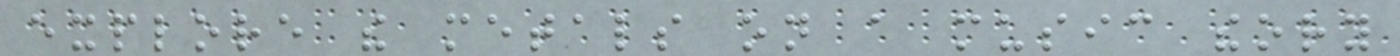explore the metals on a music theory
